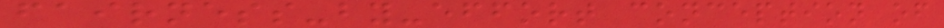fairness-by-effort conception of
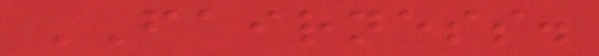FAIRNESS.
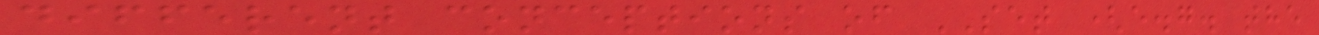different conceptions of SET (e.g. the
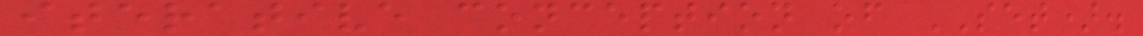iterative conception of SET).
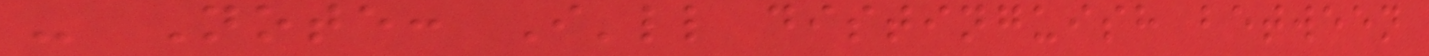- Note: I'll distinguish between
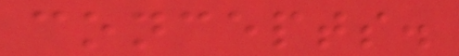concepts.
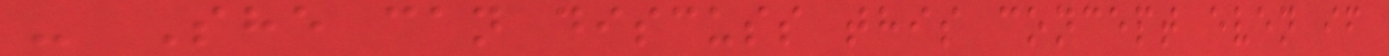- She can discuss this concept even if
